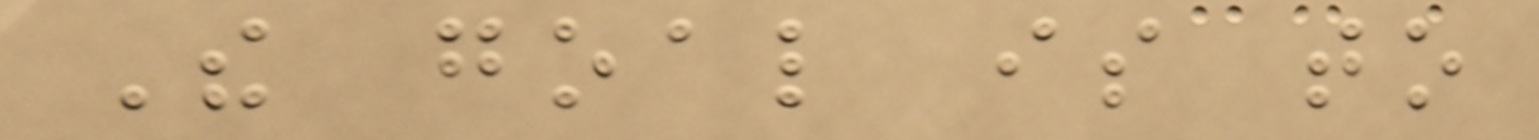The goal is to
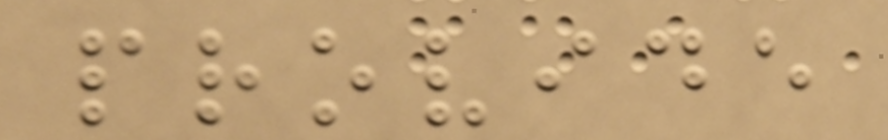provide
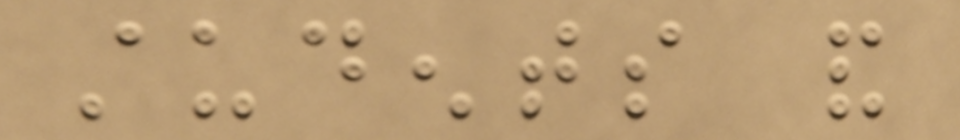students and
